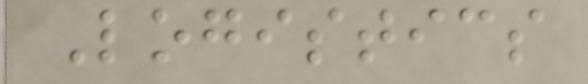Logistics
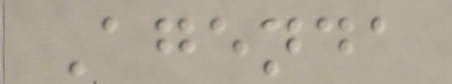Agenda
